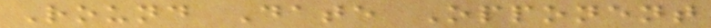Round Date Opponent
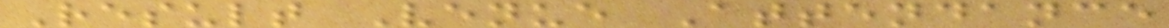Result Venue Attendance
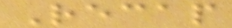Recap
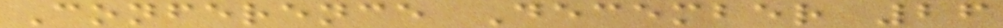Conference December 26
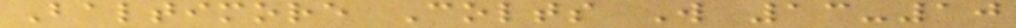Baltimore Colts W 13-10
